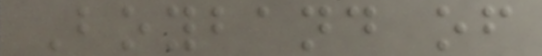Boyband of
